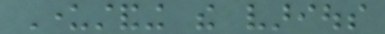Understanding the various
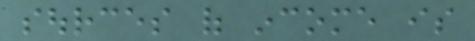sources of income is
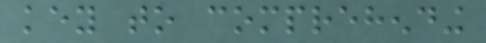key to comprehending
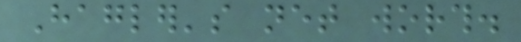Hagler's net worth.
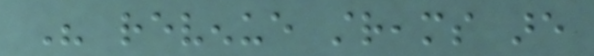His revenue streams are
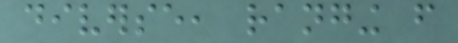diverse, ranging from
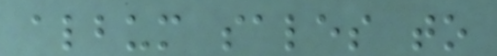album sales to
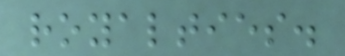royalties.
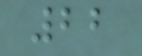22
